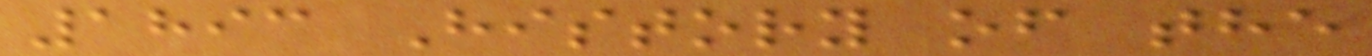1893 History of the
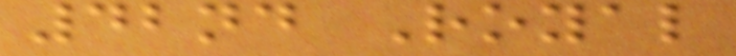42nd Royal
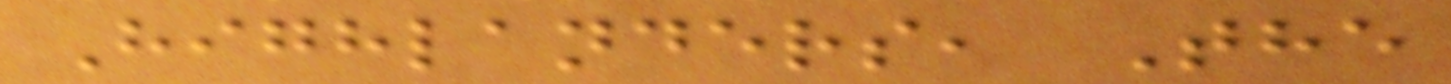Highlanders, The
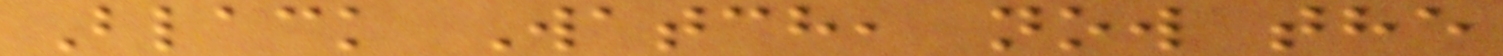Black Watch, now the
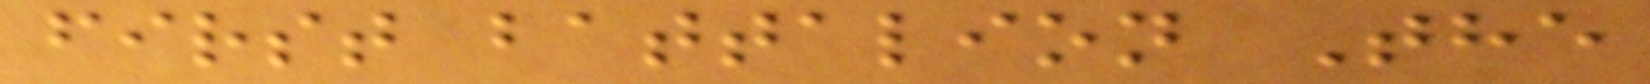first battalion The
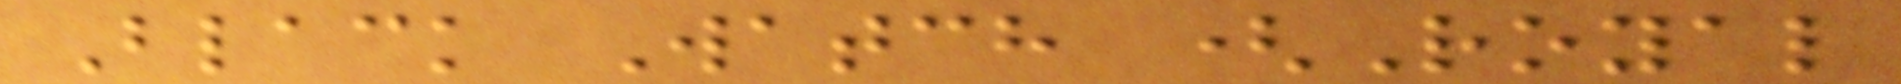Black Watch (Royal
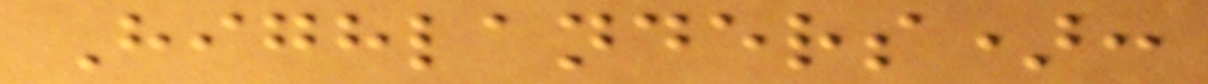Highlanders):
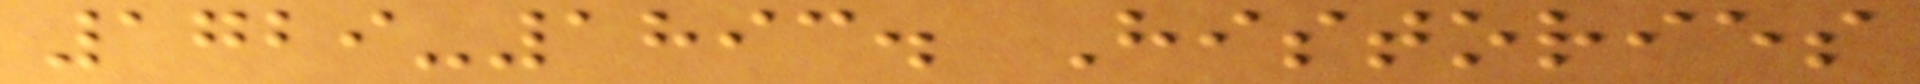1729-1893. Histories
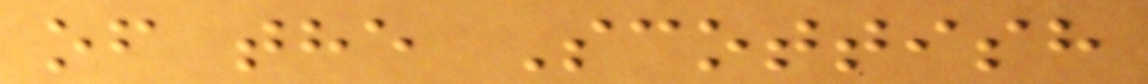of the Scottish
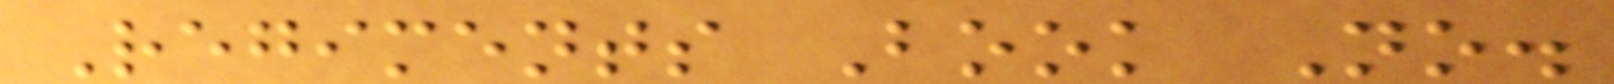Regiments Book No.
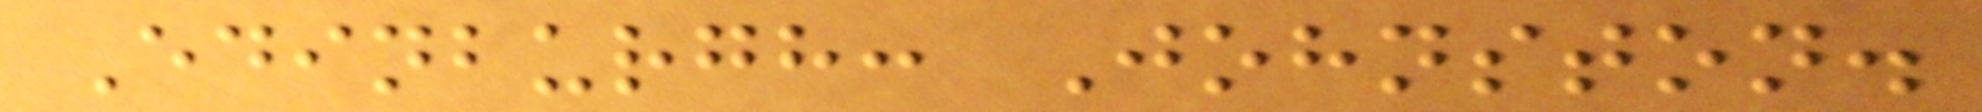Edinburgh: Johnston.
